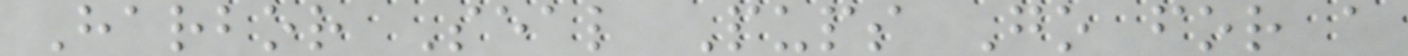Harbor Seal Pups Go for a
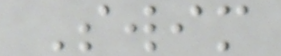Swim
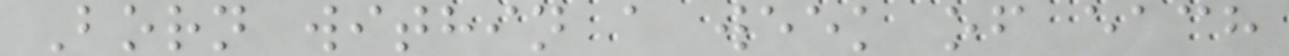Born within a week of each
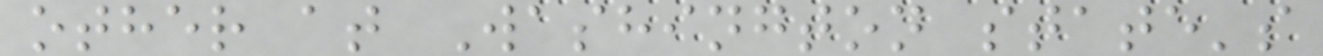other at Washington state's
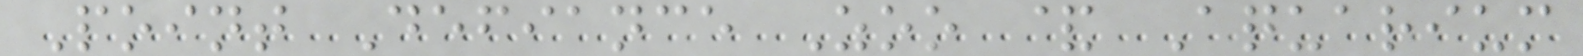Point Defiance Zoo & Aquarium
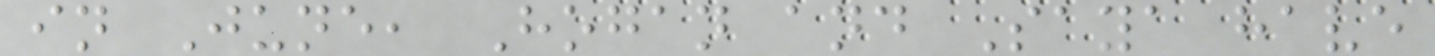in June, Hogan and Saya have
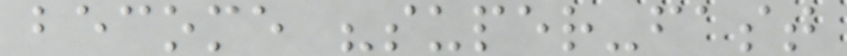become "super-fast
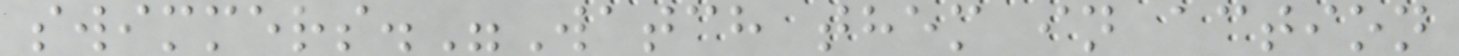swimmers."Watch them in action
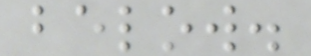below.
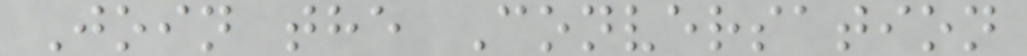Join the Conversation
